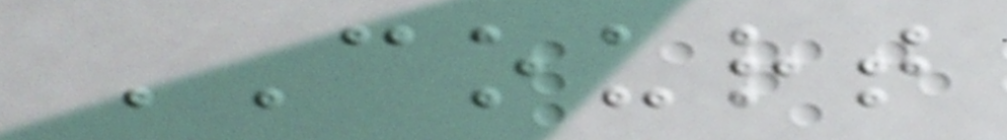COURT
